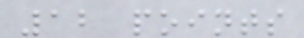12 points
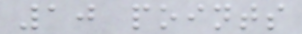10 points
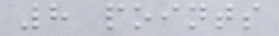8 points
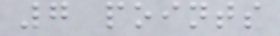7 points
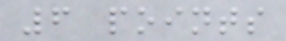6 points
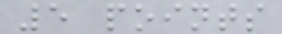5 points
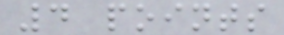4 points
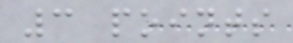3 points
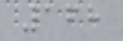168
